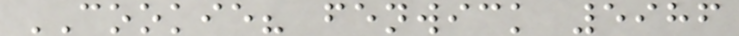COOKIE? fenwick 5986
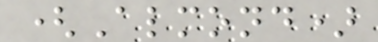(Almond)
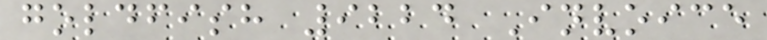goldfish 9224 Invoice
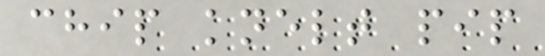chip knelt pip
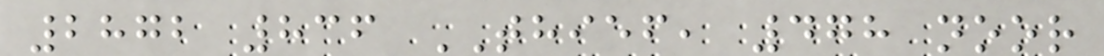2872 836 THIEF, 478 noor
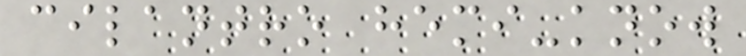cilantro hemi-know
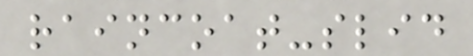raincoat-slid
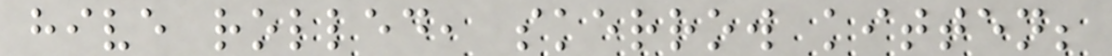hive rolled, skerrow kitten;
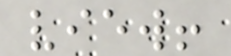view!
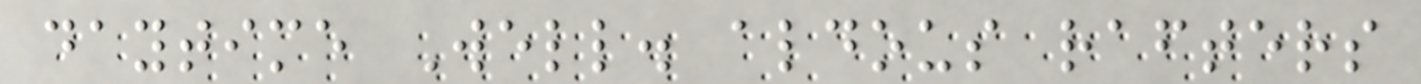daytime Well. aldous rafters
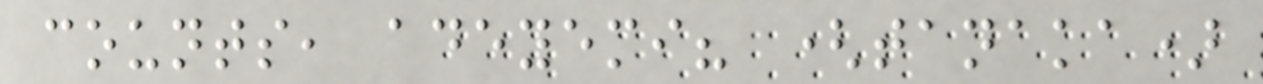counts, adeyemi? (tanaka)
